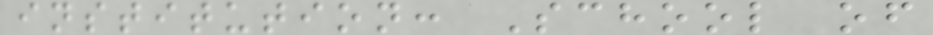institution: School of
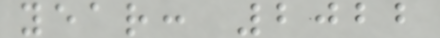year: 2022
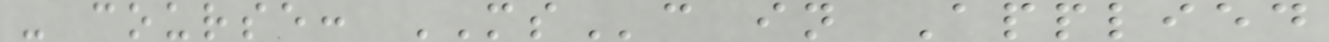- course: MSc in Applied
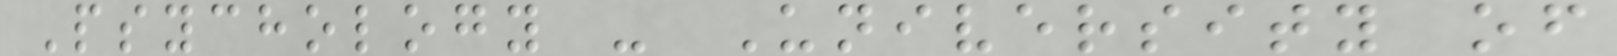Psychology - University of
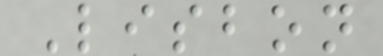Lisbon
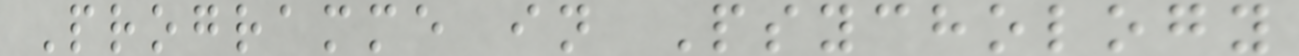Programme in Psychology
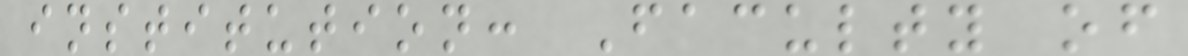institution: Faculty of
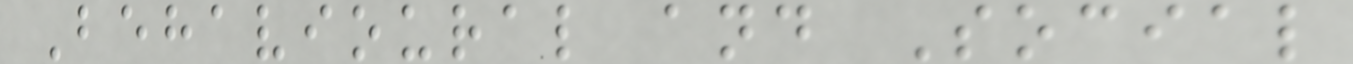Behavioural and Social
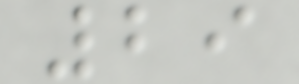29
